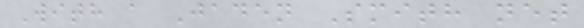With a Jaden Smith net
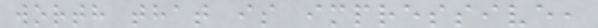worth that is impressive,
